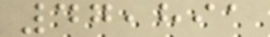47,891
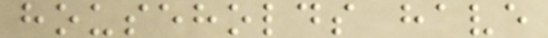households have
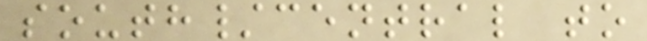south/central to
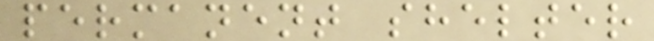permanent shelter
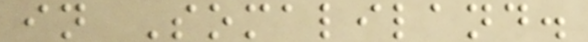in Somaliland.
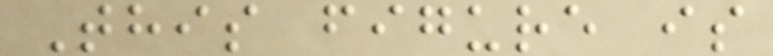This figure is
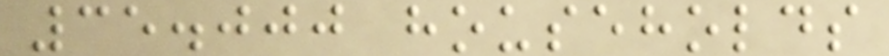35.000 households
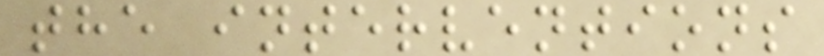the interventions
